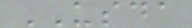USDA
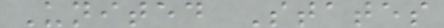United States
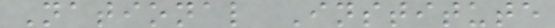National Institute
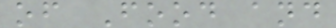of Food and
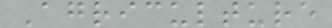Agriculture
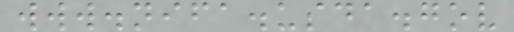www.nifa.usda.gov
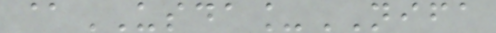@USDA_NIFA
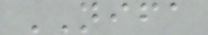NIFA
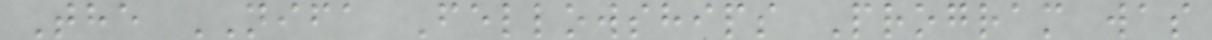The NIFA Fellowships Program was
